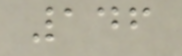146
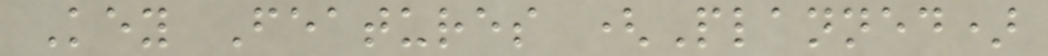Key Features (Planned)
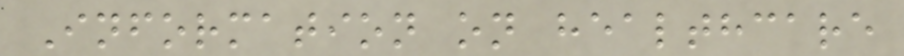Information on healthcare
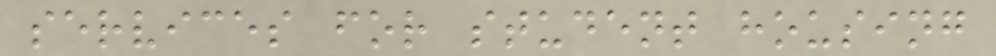services for student housing
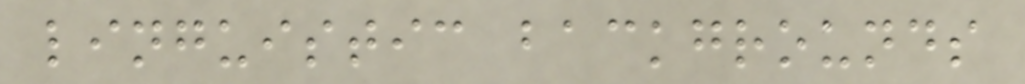linguistic backgrounds
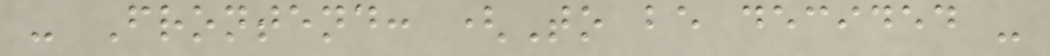- Frontend: (To be decided -
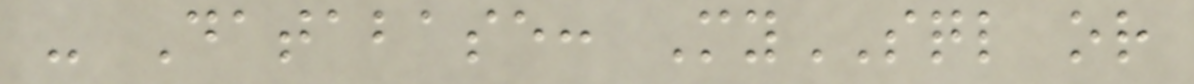- Database: MySQL or
